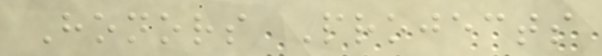Honors Projects
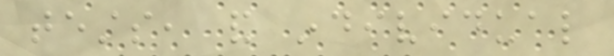tests, and individual
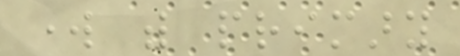work with primary
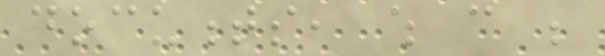documents, which can be
